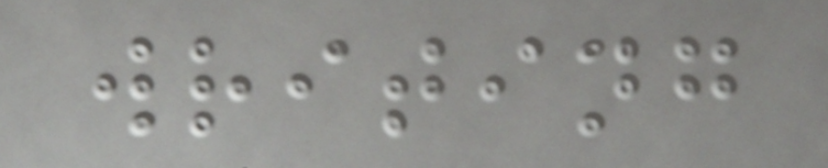writing
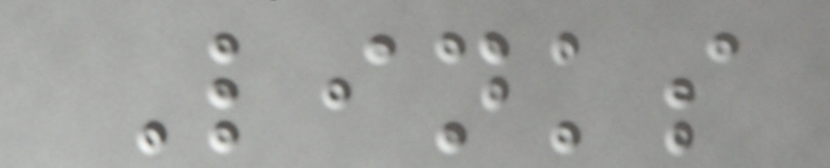Links
